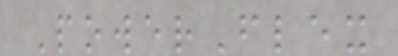PowerFlex
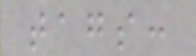tags:
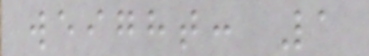weight: 1
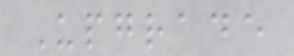Upgrade
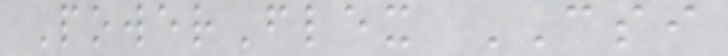PowerFlex CSI
